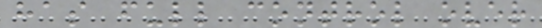has full control over
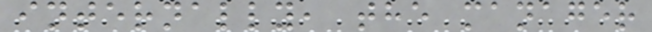internally, the manager
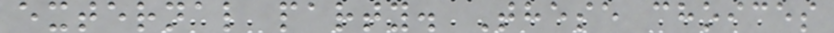external party. These choices
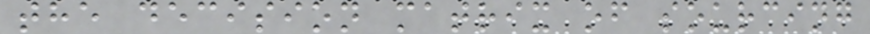the decision matrix of sourcing
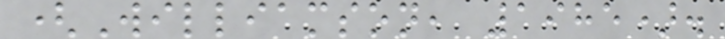(Williamson, 1985).
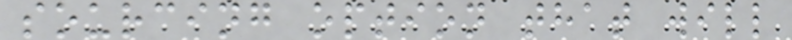sourcing option that will
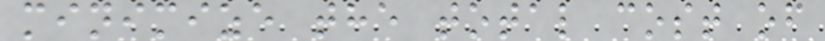minimize the total cost of
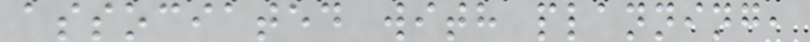associated with planning,
